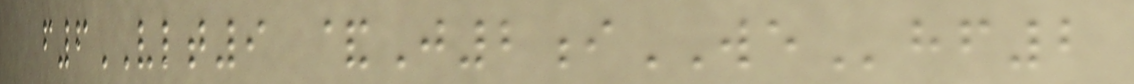f6VLT9 &J2iWEhf2
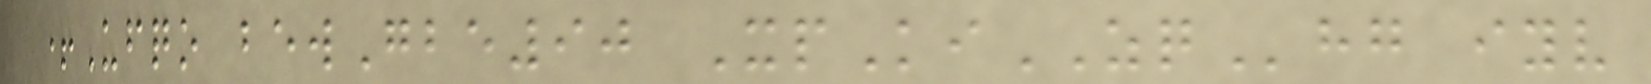+Ufqo bewGbe90 XpKiZQhg iyv
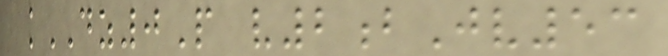kDZ0P v2bJv53
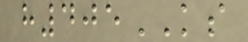h405KS
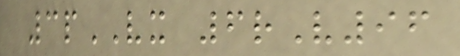3pVX 6rV96
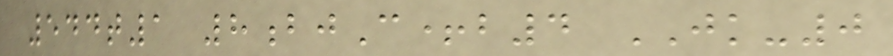544t1 8bjC+b4 JK-0
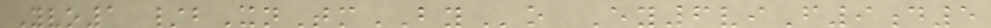Yvo1 /bXnTmBYo Ey6viF9d5
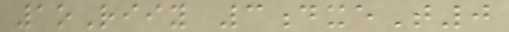1oRiiy 3dxeT0
